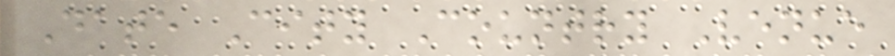Date City Country Venue
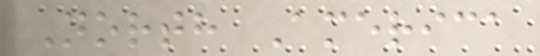North America
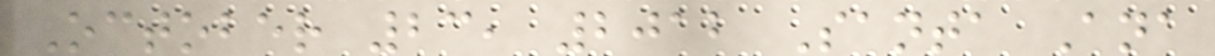October 23, 2012 Santa Ana
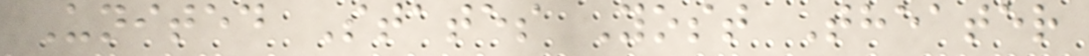United States Yost Theater
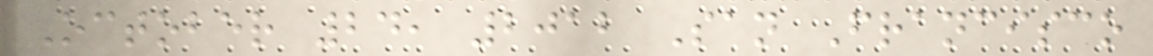October 24, 2012 San Francisco
